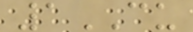1CU
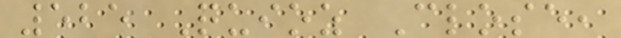525 Quioz Close,
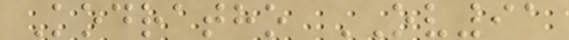Kodratho OV91
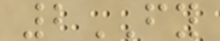2FY
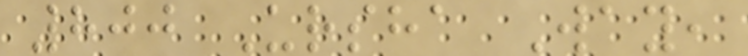800 Ursha Way,
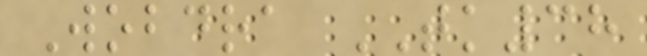Wobdra TK38
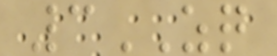3ZQ
